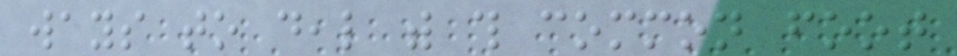ways to deal with this common foot
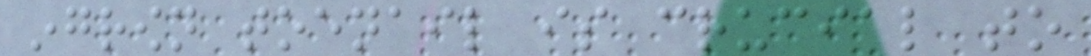ingrown toenail is crucial to
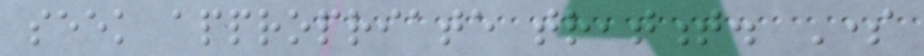seek appropriate treatment. Some
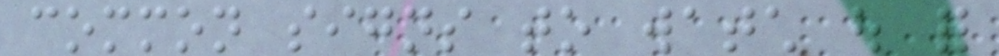common signs to watch out for
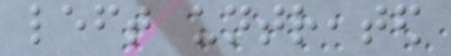left untreated
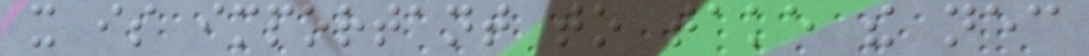it is important to take the necessary
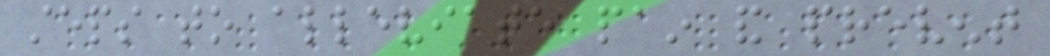steps to alleviate pain and prevent
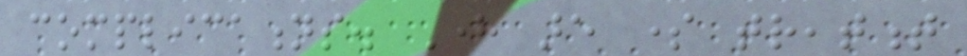complications. Here are some treatment
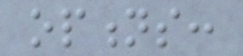options:
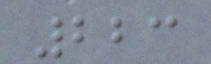223
